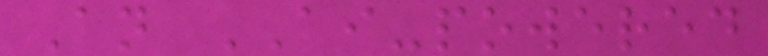An AI-powered
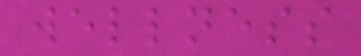wellness
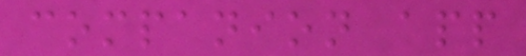companion app
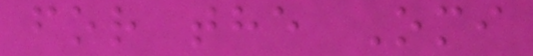for the Omi
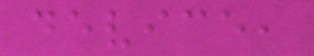device,
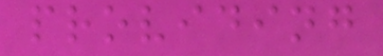providing
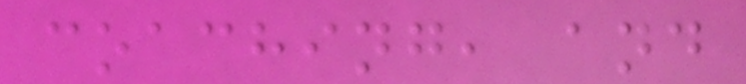coaching, and
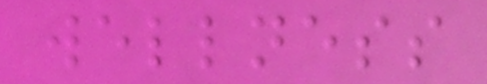wellness
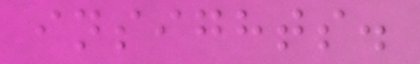insights.
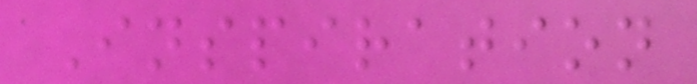Inspiration
